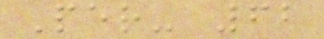Per- 62
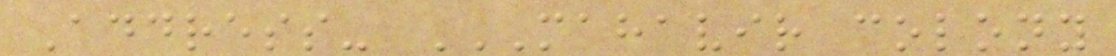Address- MAHAVIR COLONY
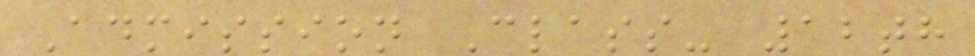Admission Class- 12th
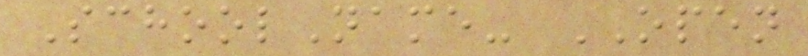SchoolName- OPEN
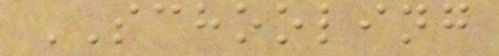SCHOOLING
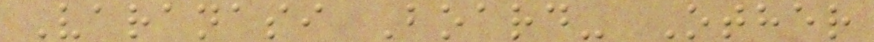Varanasi Board- Other
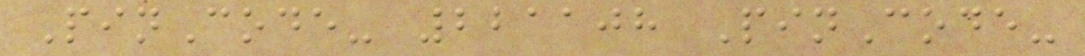PinCode- 221108 PinCode-
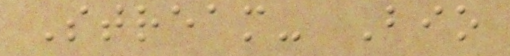Stream- Bio
